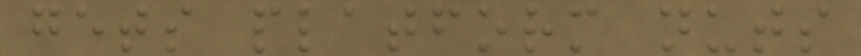gets platform nuts
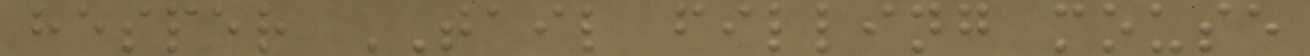hesper TAIL filling mouse
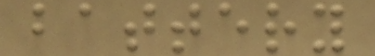battery
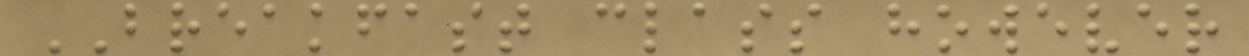BREAKFAST class however
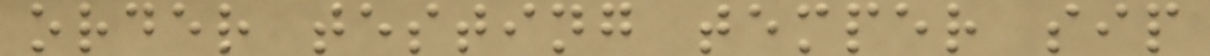order testing temper sip
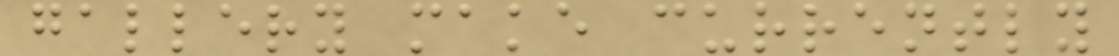gallery make currently
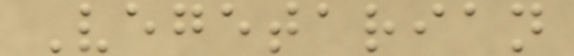Vegetarian
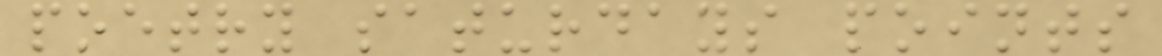poetry saturdays points
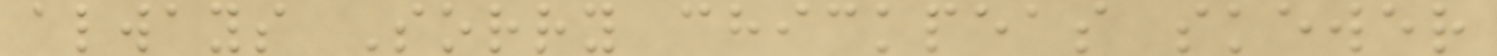always Sorry chickpeas skewer
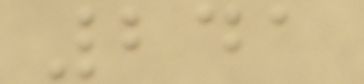241
